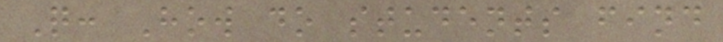Q: How do students find
